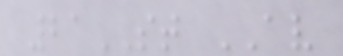21ST AV
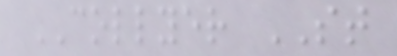COLLYER ST
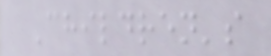Children's
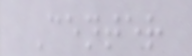Center
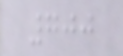700
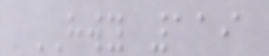HWY 119
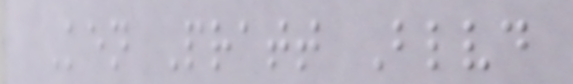Ken Pratt Blvd
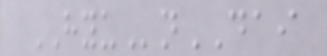HYUnDAI
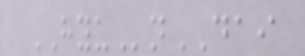HYUnDAI
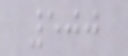500
